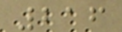216
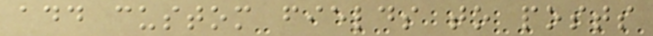add custom fields to posts
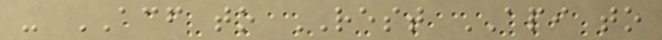- ACF to REST API to
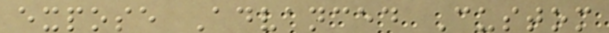expose Advanced Custom
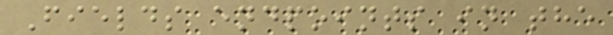Fields endpoints in the
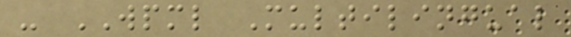- WPML Multilingual
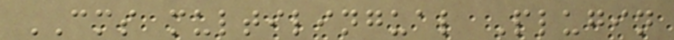CMS multilingual Plugin
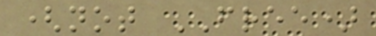(not FREE)
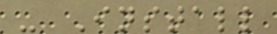- Install
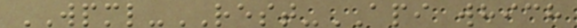WPML-REST-API which
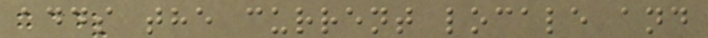adds the current locale and
